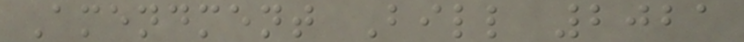Amendment Bill 2021
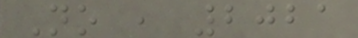No , 2021
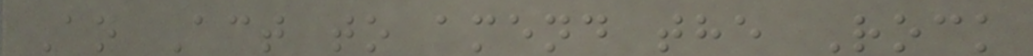An Act to amend the Rock
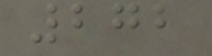272
